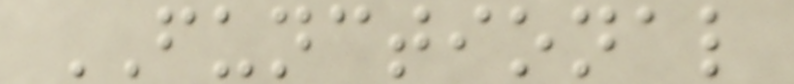FUNCTIONAL
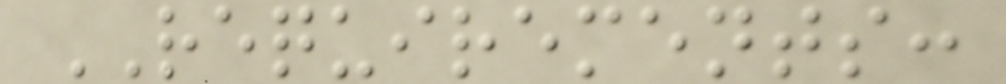REQUIREMENTS:
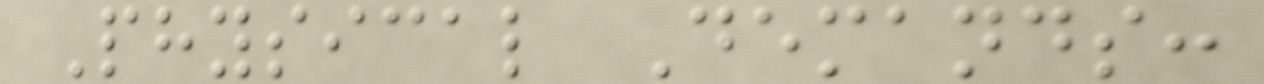Physical Demands:
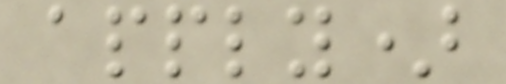apply)
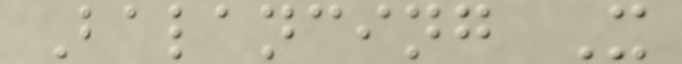Balancing X
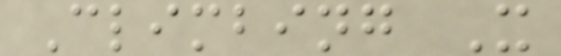Climbing X
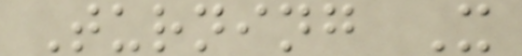Turning X
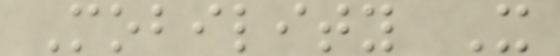Mobility X
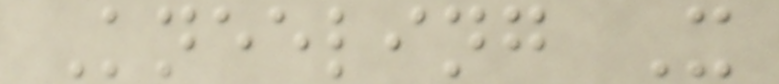Kneeling X
